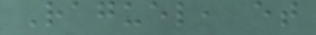Raguel, et
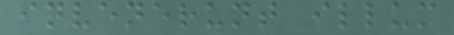invenerunt illum
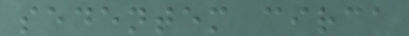sedentem circa
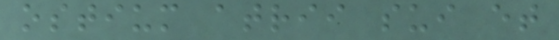ostium atrii sui et
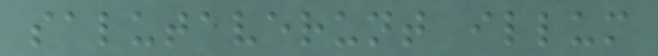salutaverunt illum
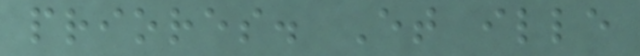priores. Et ille
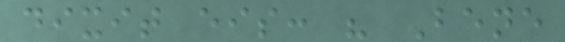dixit eis: " Bene
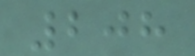208
